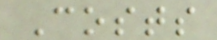Costs
